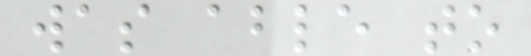was able to
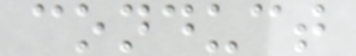conduct
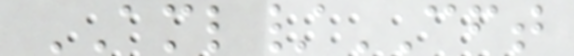AML/CFT
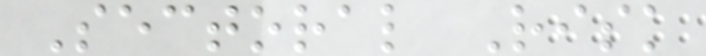Sectoral Risk
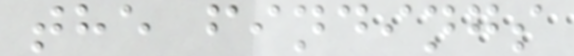the findings
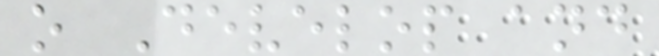o Develop and
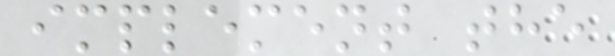implement the
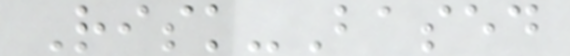Risk-Based
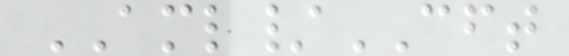AML/CFT
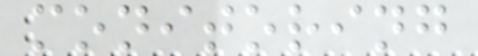monitoring
